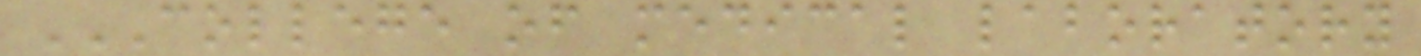COLLEGE OF MEDICAL LABORATORY
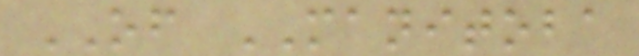OF MANITOBA
